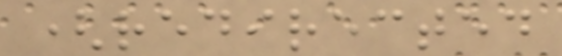(redirected
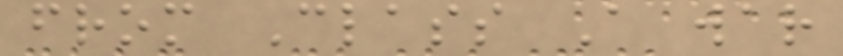from Class A war
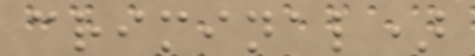criminal)
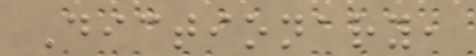Dictionary,
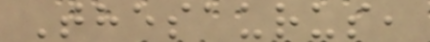Thesaurus,
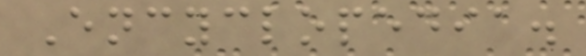Encyclopedia.
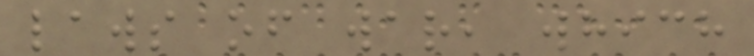laws of war, which
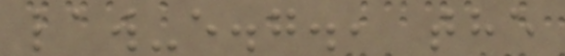law-e.g., the
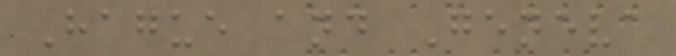Hague and Geneva
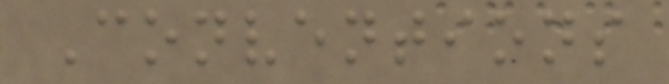Conventions
